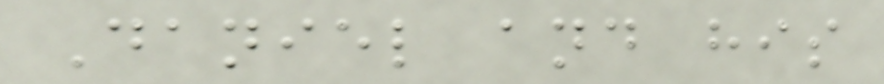Daniel and his
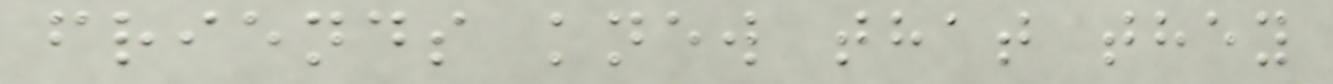friends knew that they
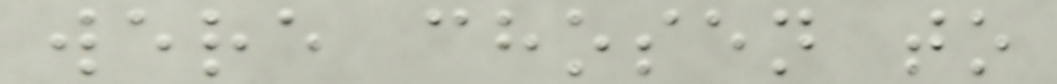were chosen to
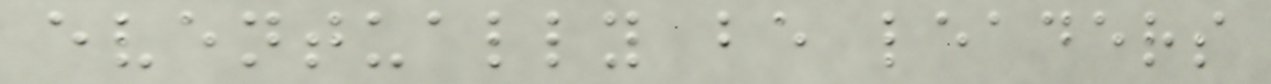eventually be leaders
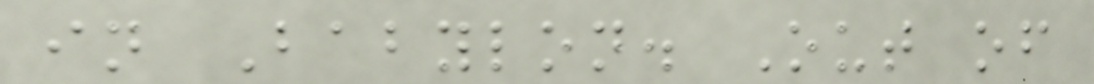in Babylon. Out of
